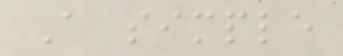A simple
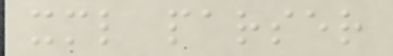xml parser
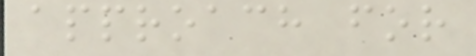approach for
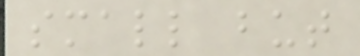small but
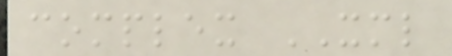complex XML
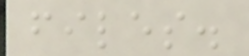files.
